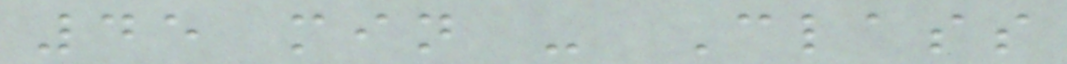45 min - Class
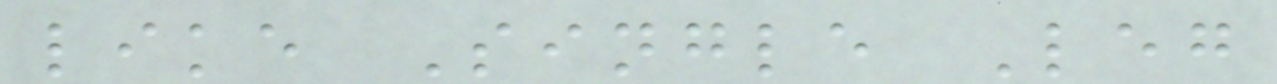like Single Leg
